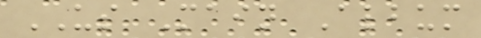US Main Album
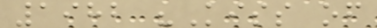1982 "Kiss of
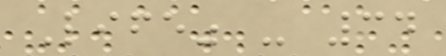Life" - 34
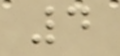4
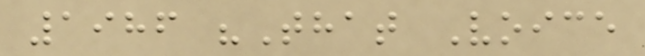1986 "That Voice
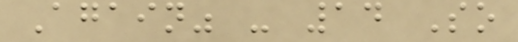Again" - 14 So
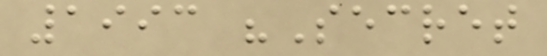1993 "Secret
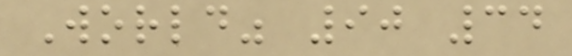World" 90 34
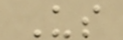Us
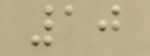10
